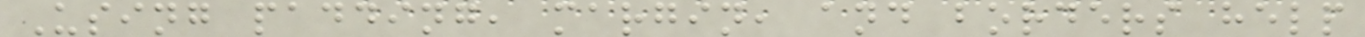Using padding, margin, and borders help
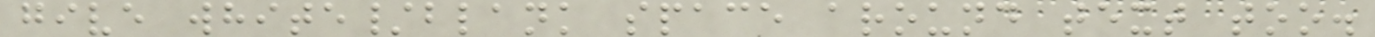give white/blank space around text too.
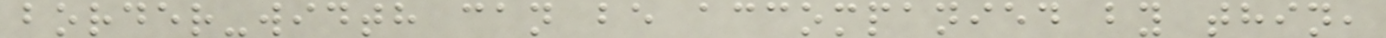border-width can be accompanied by thin,
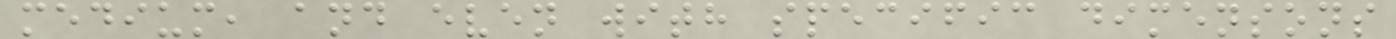medium, and even with specific dimensons
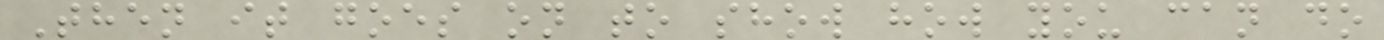Then it goes on to show how you can do
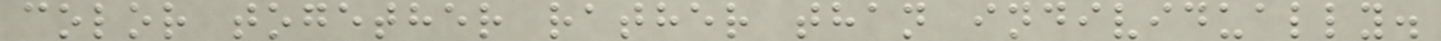color together rather than individually.
